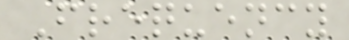Frequency
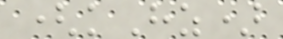(kHz)
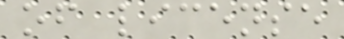of license
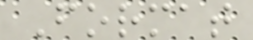Format
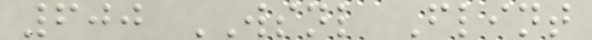600 WSNL Flint
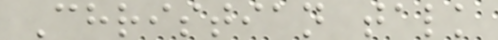Christian talk
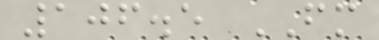106.5 FM
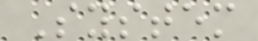System
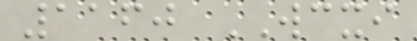1160 WCXI
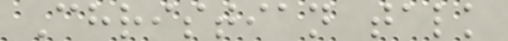Christian talk
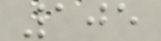105
